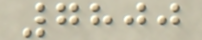7800
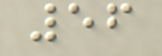56
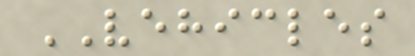VEHICLES
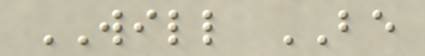WILL BE
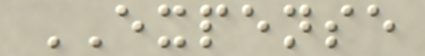EXPENSE
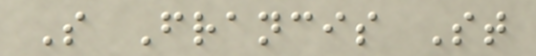S Francis St
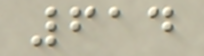614
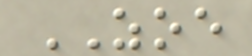ZOE
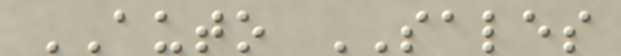AUTO SALES
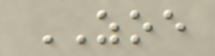ZOE
